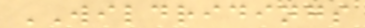WILDRIDINGS
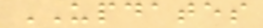UPDATES
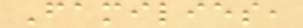Families,
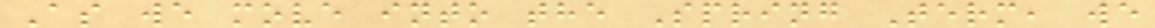As we move into the Spring Term, we
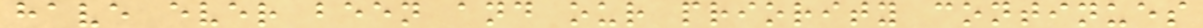have ever been and our priority continues
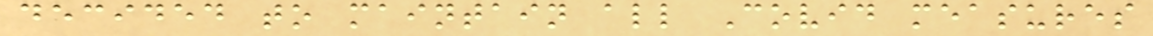decided to maintain all Covid measures
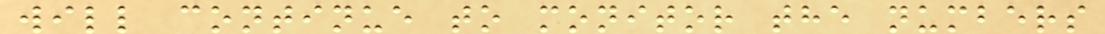will continue to monitor the numbers
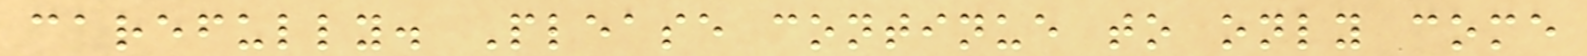carefully. Please continue to only come
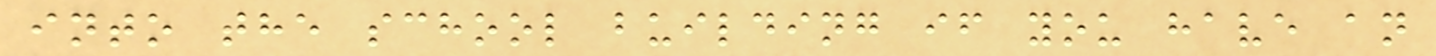into the school building if you have an
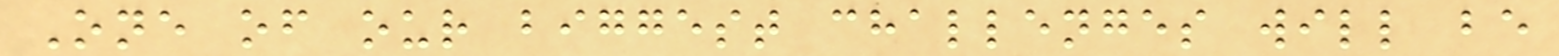One of our biggest challenges will be
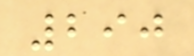290
